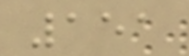151
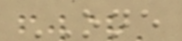ONE
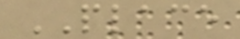PLACE
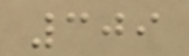309
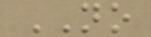NO
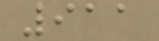911
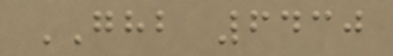GHB 6430
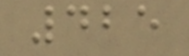425
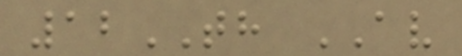12TH AV
